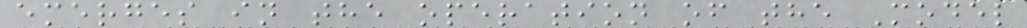emerges in the operation of the Model
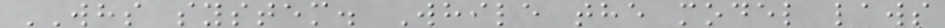WHS system. While the model laws
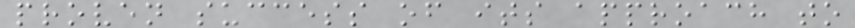proven success of its approach to
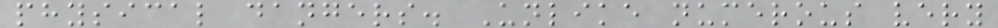physical dangers. Unlike numerous very
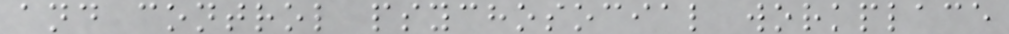and control psychosocial workplace
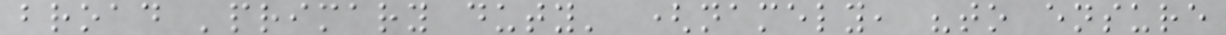broad 'primary duty' (namely, "to ensure
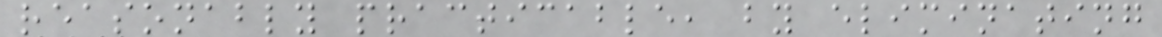reasonably practicable, by eliminating
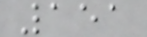151
